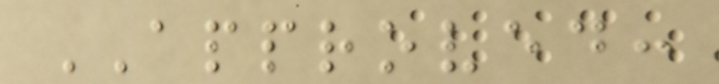APPROVED:
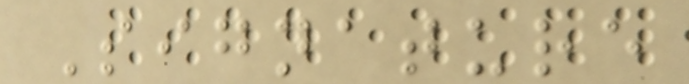Signature
